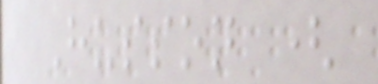Husson (
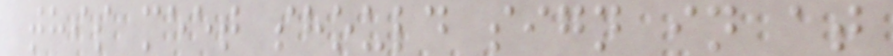this meet should sign in at
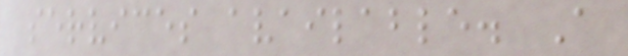services available. A
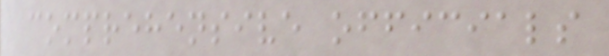comprehensive officials
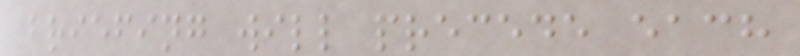briefing will precede each
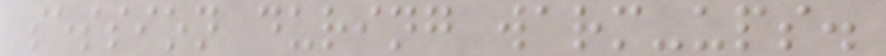session during warm-ups.
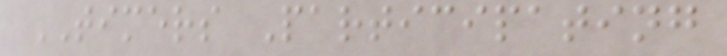TIMERS Participating
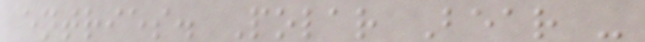entries. Polar Bear -
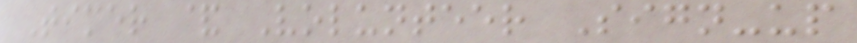Timer & Volunteer Sign-up
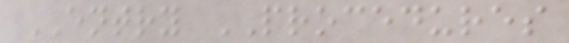ENTRY PROCEDURES
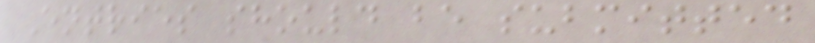Entries should be submitted
